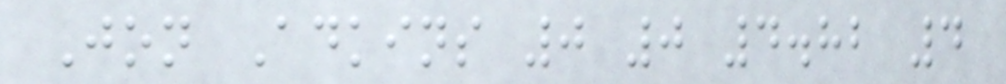Jon Adkins 0 0 4.82 4
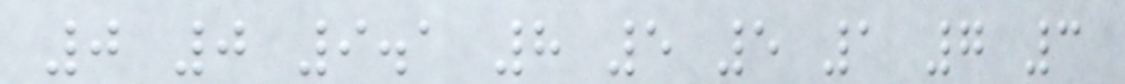0 0 9.1 8 5 5 1 7 3
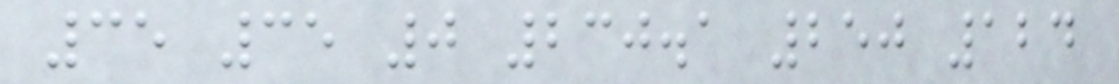35 35 0 230.1 250 124
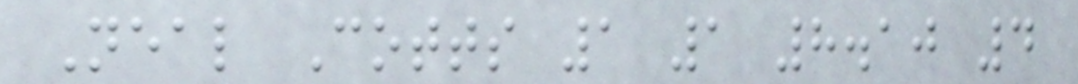Neal Cotts 1 1 8.10 4
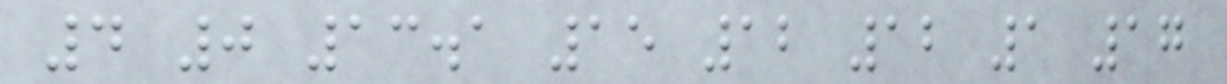4 0 13.1 15 12 12 1 17
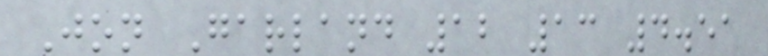Jon Garland 12 13 4.51
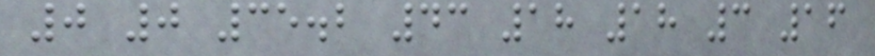0 0 35.2 43 18 18 3 16
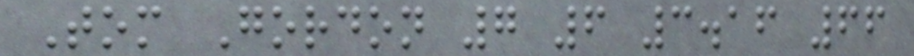Tom Gordon 7 6 3.16 66
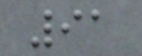91
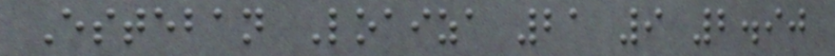Esteban Loaiza 21 9 2.90
